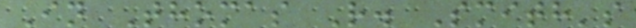In Thomas R. Smith's
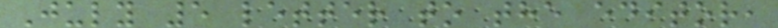July 5 letter to the editor,
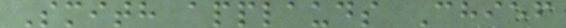Smith applauds Chief
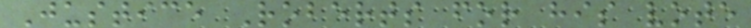Justice Roberts for his vote
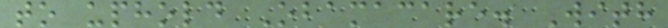to uphold Obamacare. With
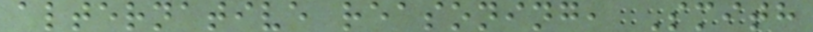alternative reasoning, Smith
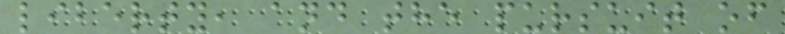liberty, and the pursuit of
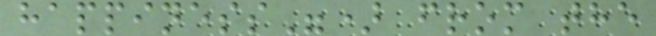happiness") from the
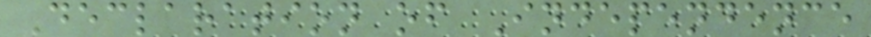Declaration of Independence
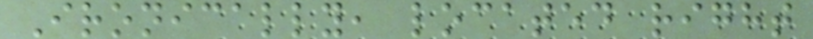Ironically, located right
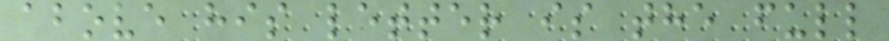above his letter is the full
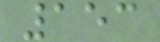153
